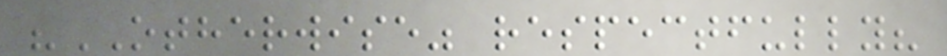"OTHERWISE" respectfully?
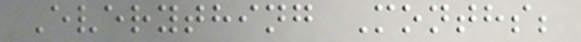Everything Months;
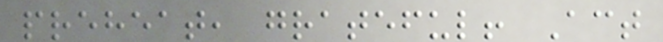preheat, grateful! Act
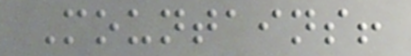Mountains!
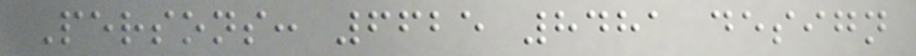Persons: 6625 8481 design
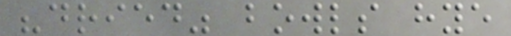"dried" bowls hye
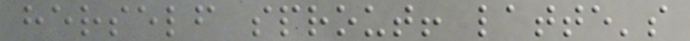herself sprout! latte's
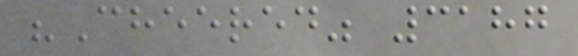"Cheered" 3187
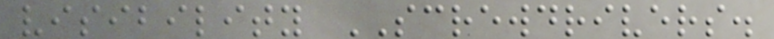visibility SCREWDRIVERS.
